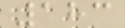183
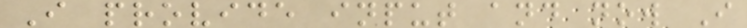I provide input and now I
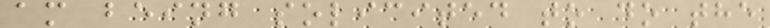am being solicited to do the
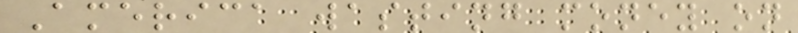America wasting money on
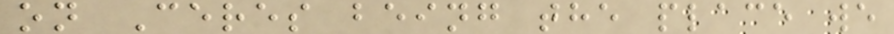on Ceres being the place we
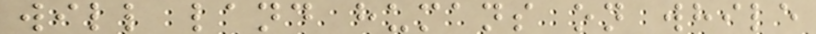will land humans on while
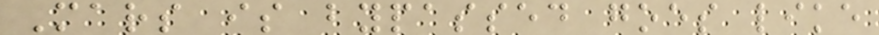Mars is bypassed goes like
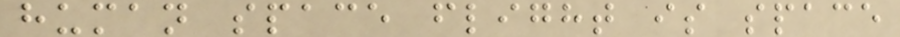human space flight is space
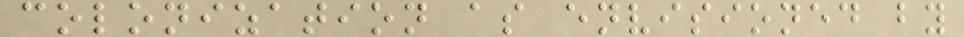colonization as envisioned by
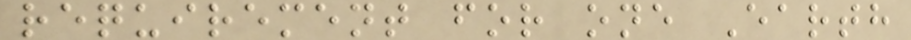requirement for one Earth
